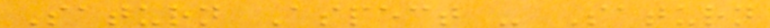Saturn Aspect - Saturn
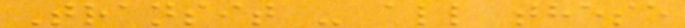Transit - all these
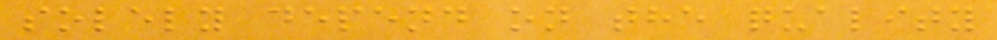solely depend on the quality
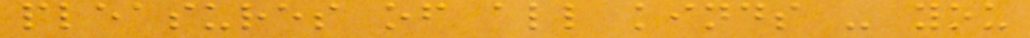pleasures of all kinds - you
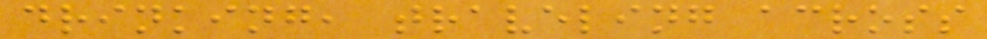drinking, traveling across
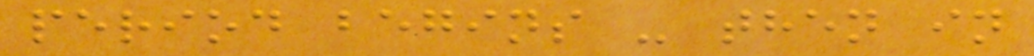period begins - then in
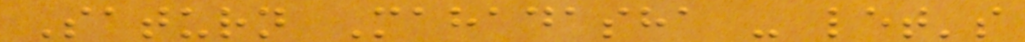Saturn Mahadasha - let's
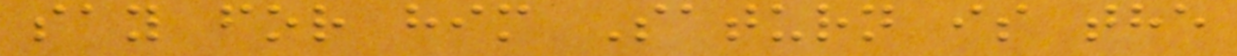say for him Saturn is the
